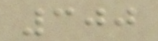300
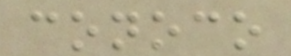conoco
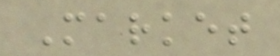Market
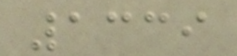1339
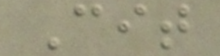Cit
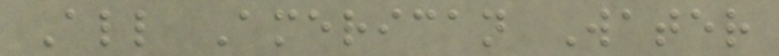All American Water
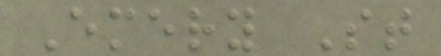Emery St
